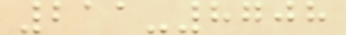211-8708
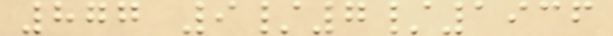877 9/7/1936
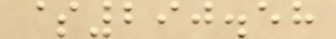$290.58
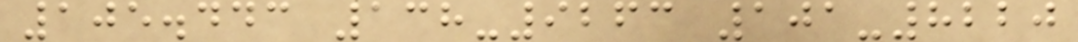105.443 138-9263 101-8220
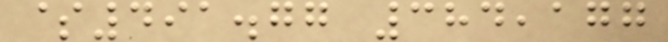$491.77 384,177
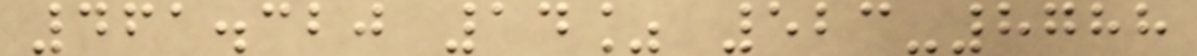461.320 14% 523-8788
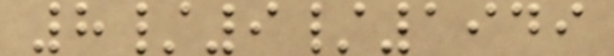8/9/1949
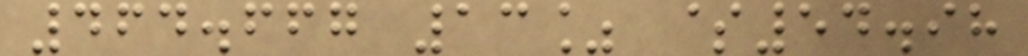464.667 13% $54.98
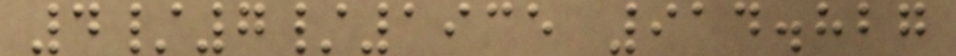4/7/1935 914.827
